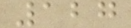127
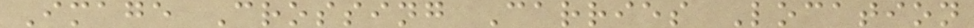Image Crossing Carries Location
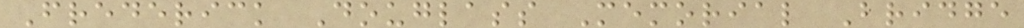Frederick Douglass Memorial Bridge
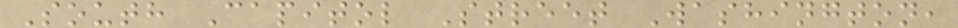South Capitol Street Washington,
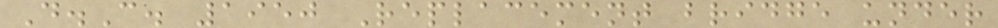D.C. 1950 Replacement bridge under
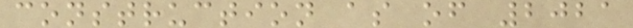construction as of 2021
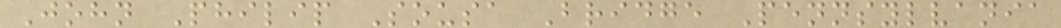John Philip Sousa Bridge Pennsylvania
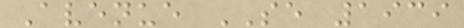Avenue SE 1939
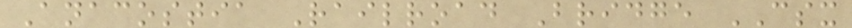Anacostia Railroad Bridge CSX
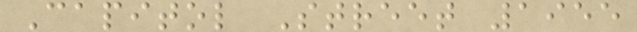Capitol Street 1955
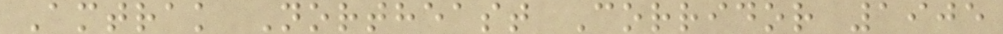Amtrak Northeast Corridor 1905
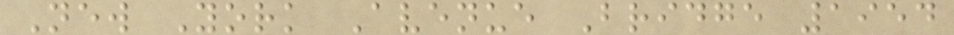New York Avenue Bridge 1954
